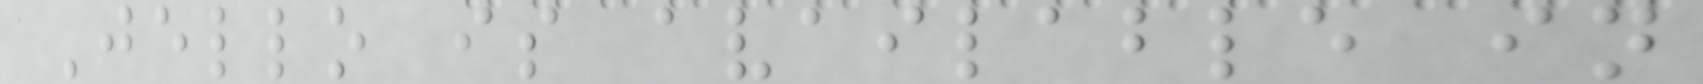Jello is available in
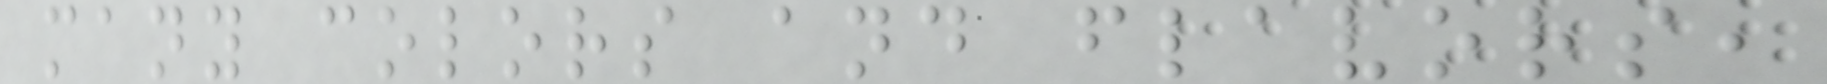many colors and flavors,
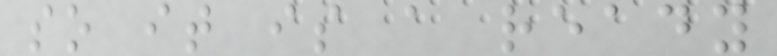so it is a ready
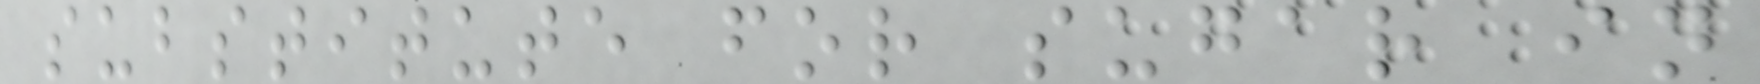substitute for sugar in
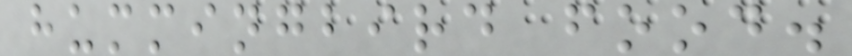hummingbird food.
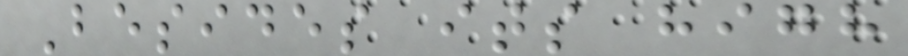Besides its high
